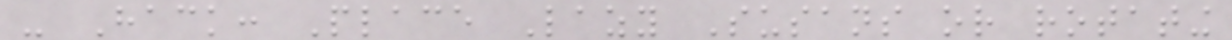- Hack: Place Lazy Susans or rotating
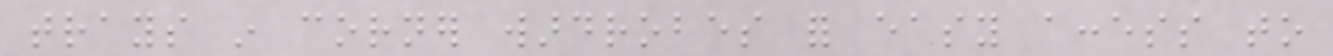trays in corner wardrobes for easy access to
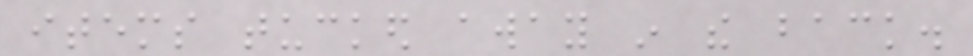items tucked away in the back.
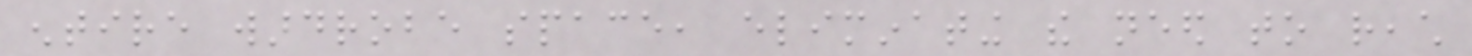entire wardrobe space, eliminating the need to reach
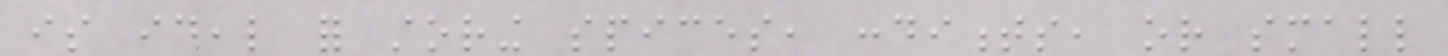is ideal for storing spices, condiments, or small
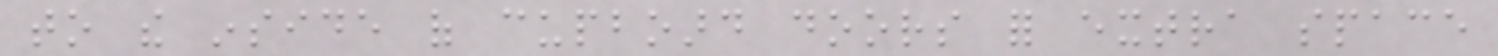to the inside of cupboard doors for extra space
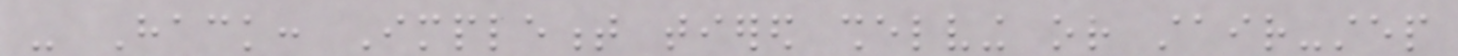- Hack: Implement tiered shelving or stair-step
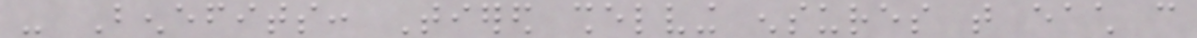- Benefits: Tiered shelving ensures that each can
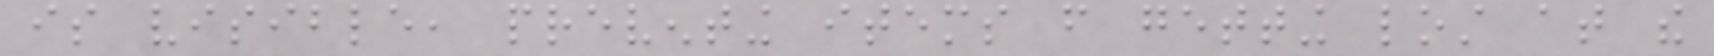is visible, preventing items from getting lost at the
